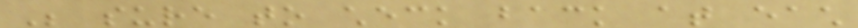Be sure to check back at each
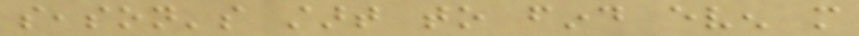season's start to find even more
